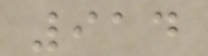914
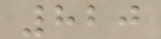820
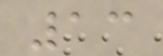13
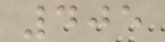405
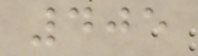405
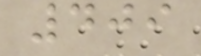409
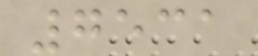7531
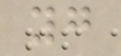yg
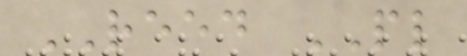REED PL
